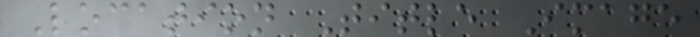Location Title Image
